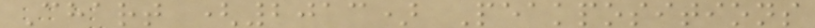Chart (2013) Peakpositions
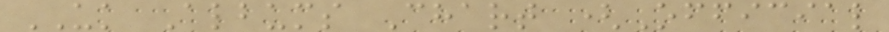UK Albums Chart (Official
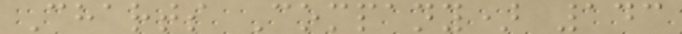Charts Company) 143
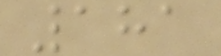181
